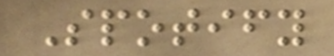Spotify
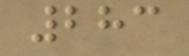283
